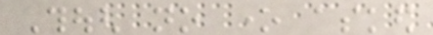Though no one asked
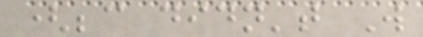(because didn't Will
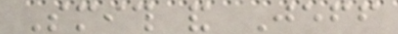Smith and Jeff
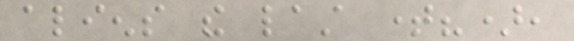aliens the last time?),
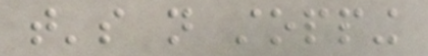that's not stopping
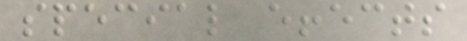special effects
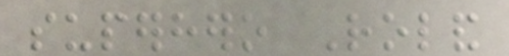superhero Roland
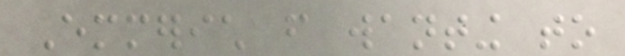Emmerich from wanting to
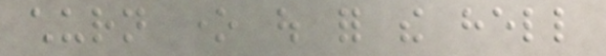churn one out for the hell
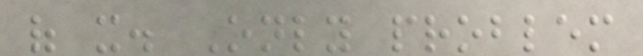of it. Only problem
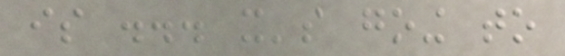is ... it's going to
